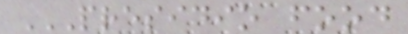PRESIDIO FOOD
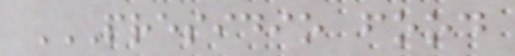PRESIDIO FOOD
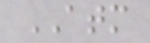ATM
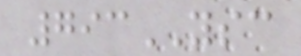793YSC
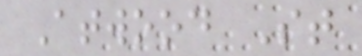Atwood St
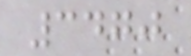3470
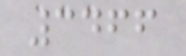3466
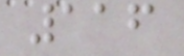116
